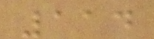114
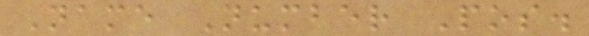Name Number Pos.
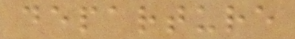departure
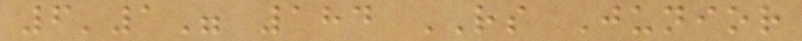6'1" 184 RS Junior
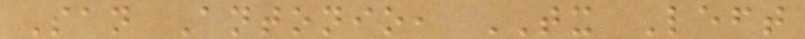San Antonio, TX Left
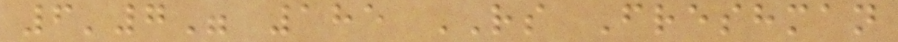6'7" 185 RS Freshman
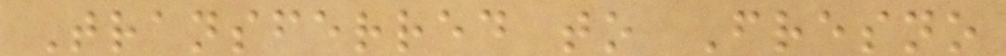Transferred to Fresno
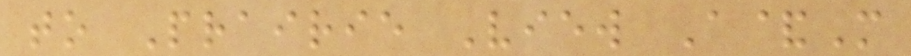to Prairie View A&M
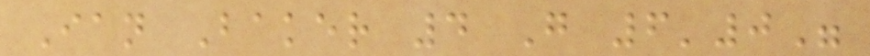Ian Baker 4 G 6'0"
